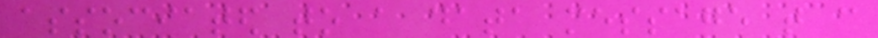associated to a data message that can
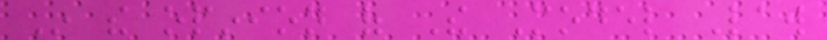In the opinion of The Model Law
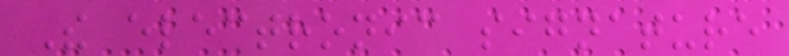The electronic signature
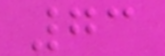73
